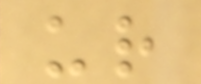ur
